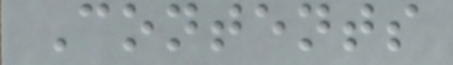Contents
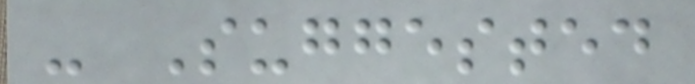- Suggested
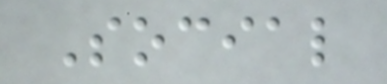Social
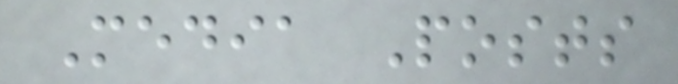Media Posts
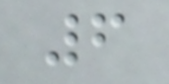6
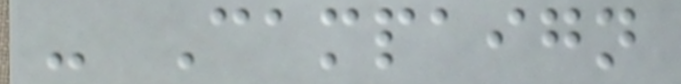- Campaign
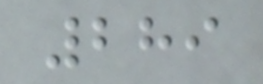289
